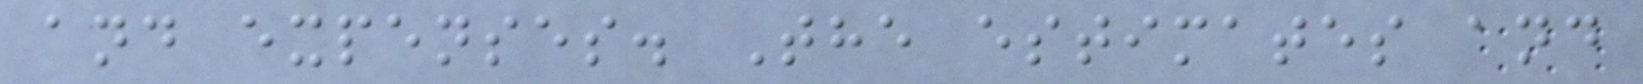and expenses. The estimates and
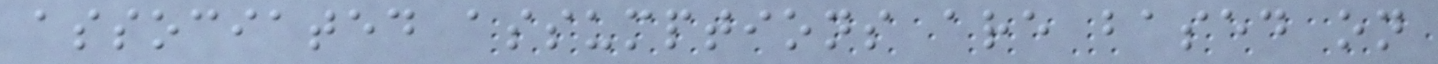associated assumptions are based on
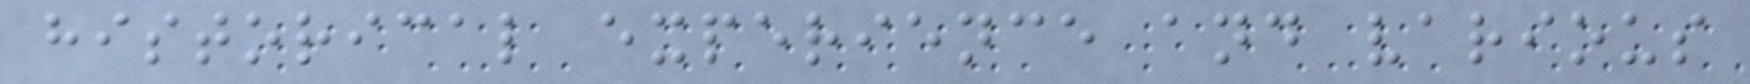historical experience and various
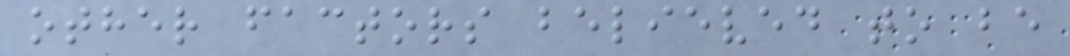other factors believed to be
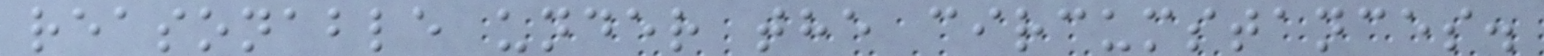reasonable under the circumstances.
